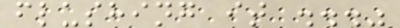flushing it ..."
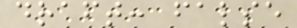draft: false
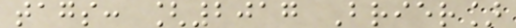tags: [2017 Brier]
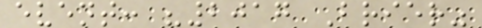event: "2017 Brier"
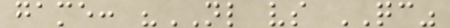game: "NL vs QC"
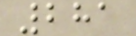281
